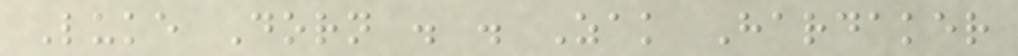Luke Dorn . . Zak Hardaker
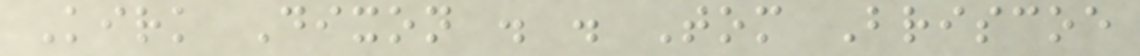Kirk Dixon . . Tom Briscoe
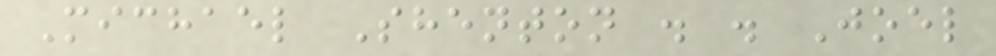Michael Shenton . . Joel
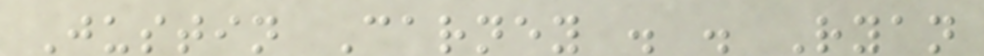Justin Carney . . Ryan
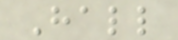Hall
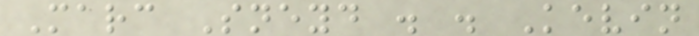Marc Sneyd . . Kevin
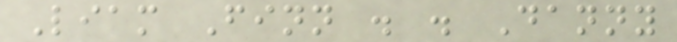Liam Finn . . Danny
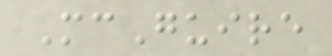McGuire
